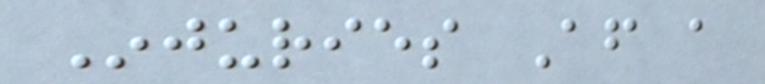Injuries After a
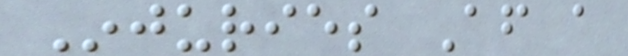Injuries After a
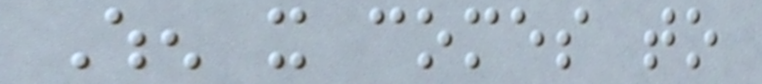When it comes to
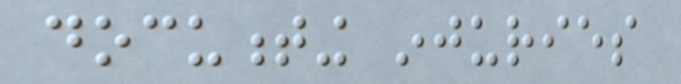documenting injuries
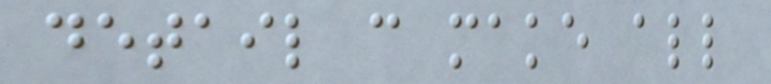detail can make all
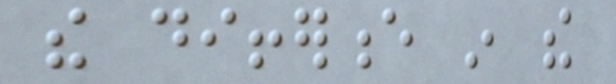the difference in the
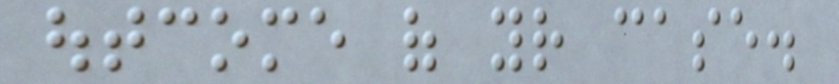outcome of your case.
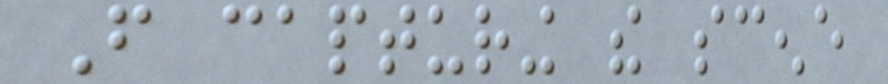From capturing the scene
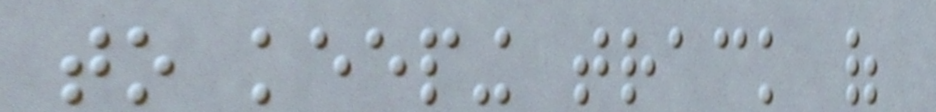to keeping track of
